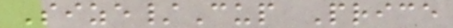Size/Cup Price
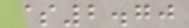$2.70
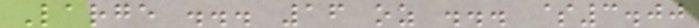Large ... 16 oz ... $3.00
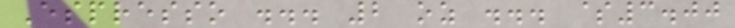Espresso ... 2 oz ... $3.00
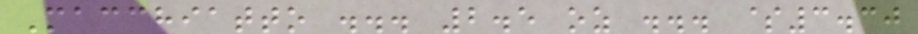Macchiatto ... 2.5 oz ... $3.30
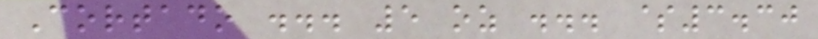Cortado ... 5 oz ... $3.30
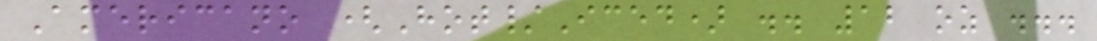Americano (Hot/Iced) .. 12 oz ...
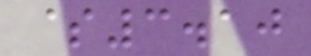$3.10
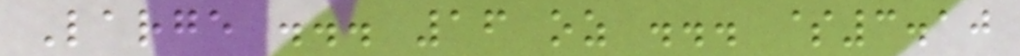Large ... 16 oz ... $3.10
